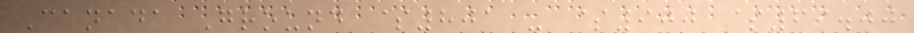Canada Ground $801 - $900 $69.00
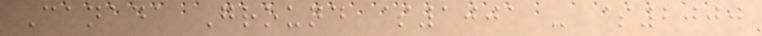Canada Ground $1001 - $2000
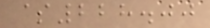$228.00
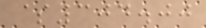$304.00
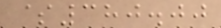$380.00
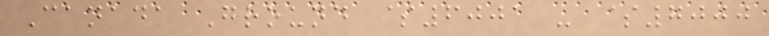Canada Ground $6001 - $7000
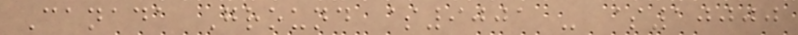Canada Ground $9001 - $10000
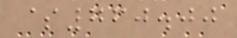$760.00
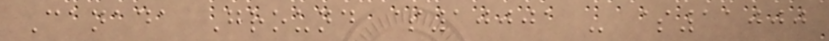Canada Ground $10001 - $11000
